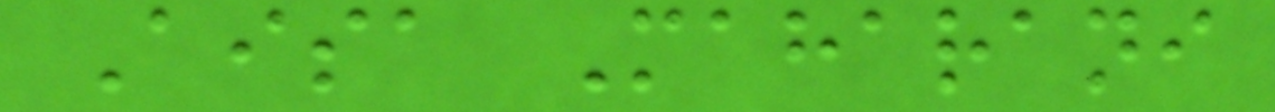Aisa Maharani
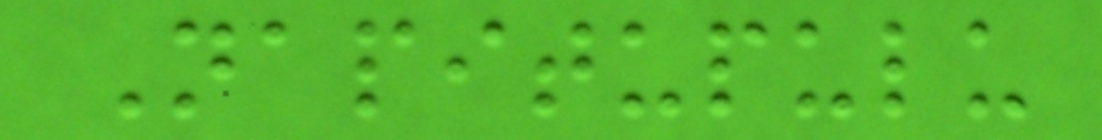Napitupulu
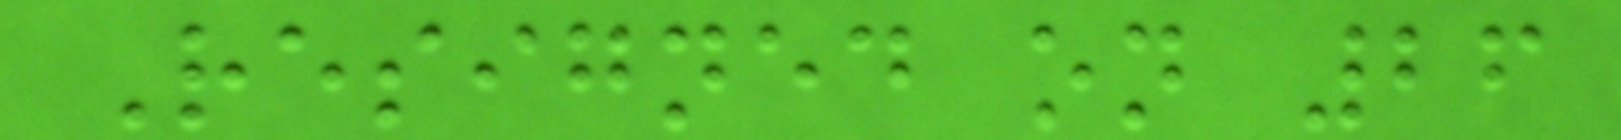Resigned on 26
